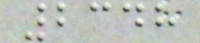2348
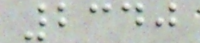2340
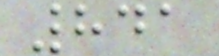841
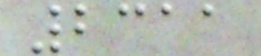2311
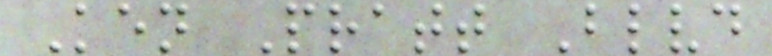Ken Pratt Blvd
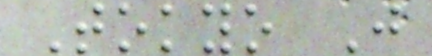Tokyo J
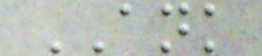ANK
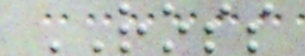ROSS
